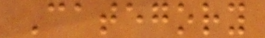Category
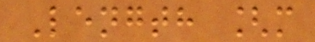Length [m
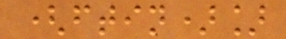(ftin)]
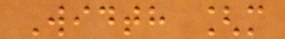Width [m
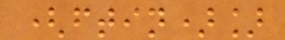(ftin)]
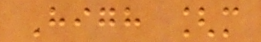High [m
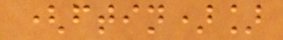(ftin)]
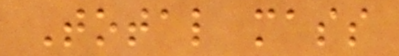Total mass
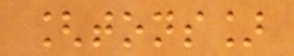[tons]
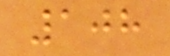108
